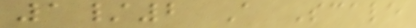1/2 A Scale
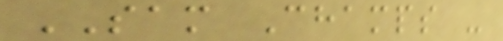SAM Champs -
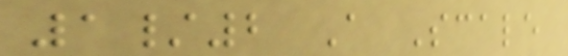1/2 A Scale
